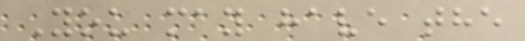You may have the
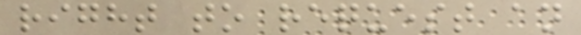right to request an
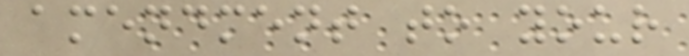amendment to your
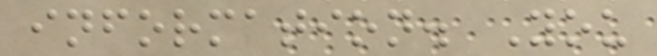information. You
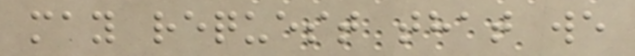may request that we
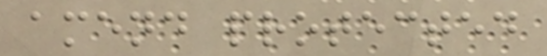amend protected
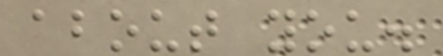about you.
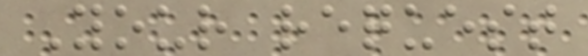Your request
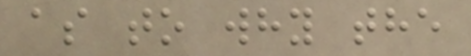as to why the
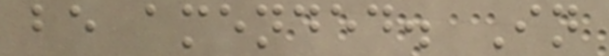be amended. In
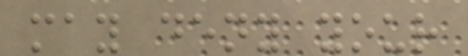may deny your
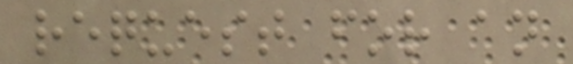request for an
